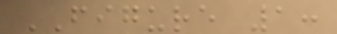FIGURE 1:
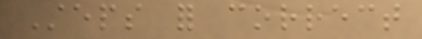Steps for correct
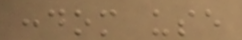condom use
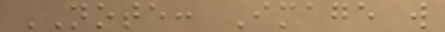NOTE: Image will
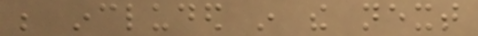be included in the next
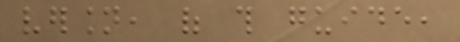version, of this guide,
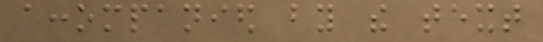accompanied by the text
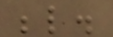below.
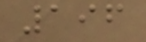196
